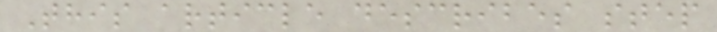This article describes step
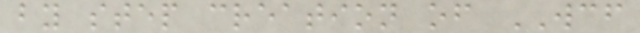by step creation of WCF
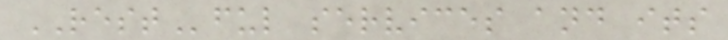RESTful services and its
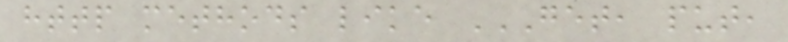http methods like GET, PUT,
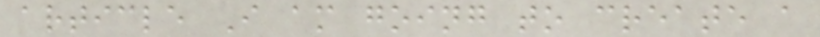article I am going to create a
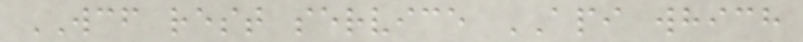WCF rest service API which
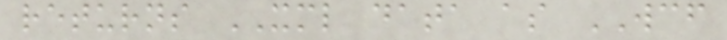returns XML data as WCF
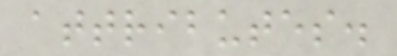attributes.
